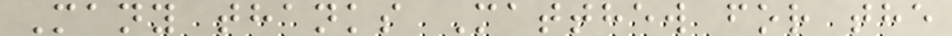Many thanks Matthew for the
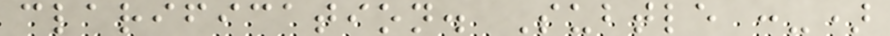clarification. Subtle :-)
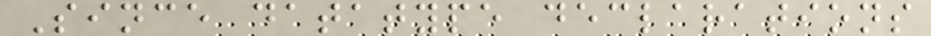Since datatype declarations
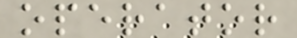operator
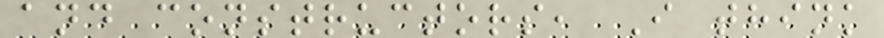and constructors, I think
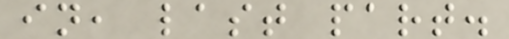in, last part.
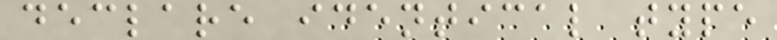declare identical type
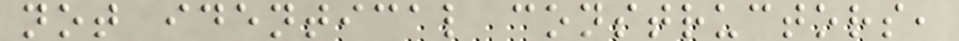not identical constructors,
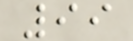99
